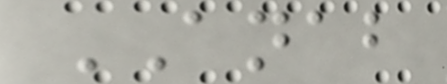ANAB
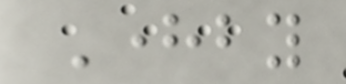Hereby
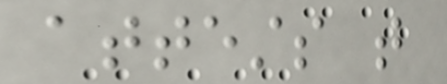attests that
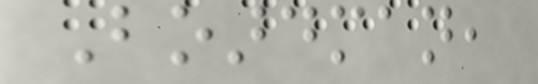Boardman,
